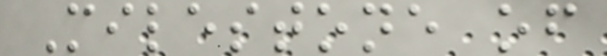Milestone of
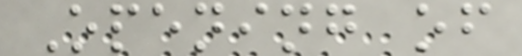Opening of
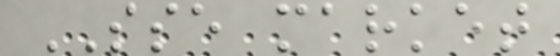SSE market
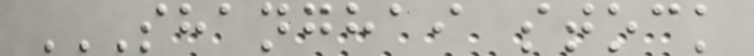SHANGHAI STOCK
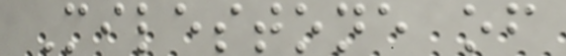Milestone of
